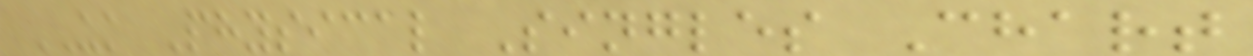UK Physical Singles Chart
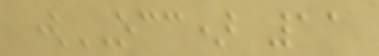(OCC) 11
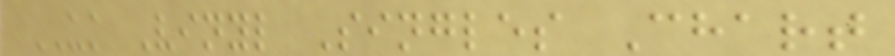UK Vinyl Singles Chart
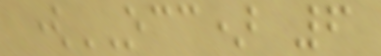(OCC) 6
